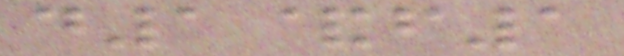d1&f1
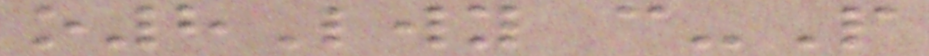o8Lwy c-P
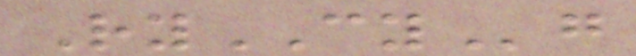RyCYg
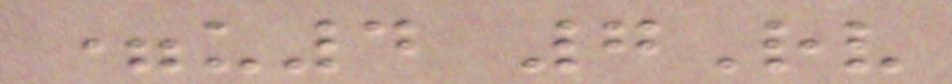=u4 7Rv
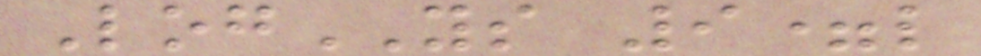LogYS 9=l
